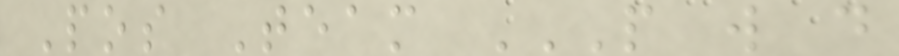Pos Team P W D
